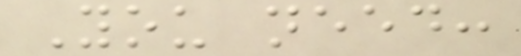You need:
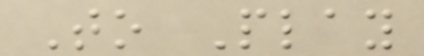To Play
